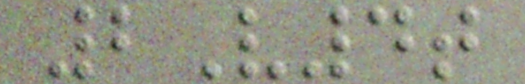2V4t
